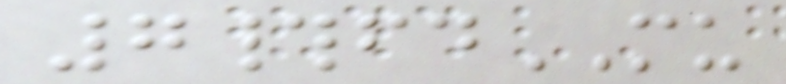7#fdMU
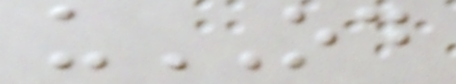uOD
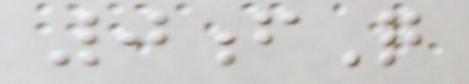0fQ
